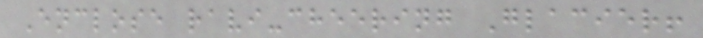Enclose ravi-cheering Glacier!
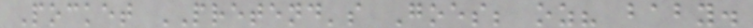Pocket PRETEND's Goes; oz? baby.
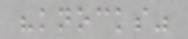"knocks"
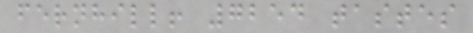fernhill! 7254 tastes
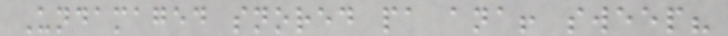Undamaged snored pa ana! sweep?
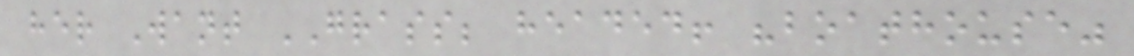her Want GRASS; headed! "boathouse"
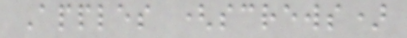Apples (screws)
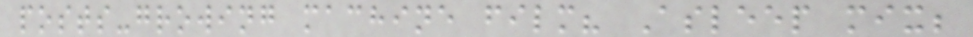posts-growing machine film? Asleep mix;
